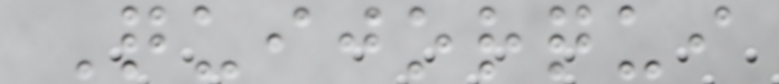Quijorqui
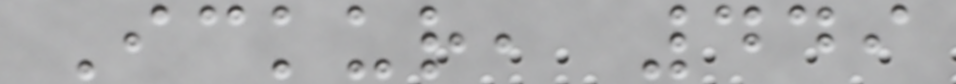Ickur, 449
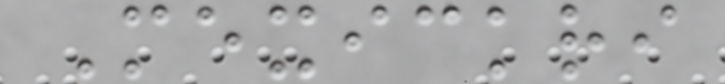Mexickri
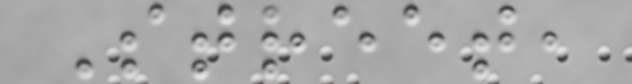Street,
